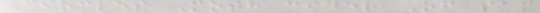Circles Moth cider Of sam
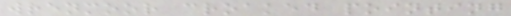wrenmoor croaked pointing
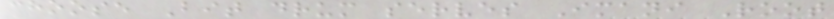choose Bit drum serves Imani Root
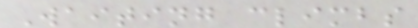Waiting climbs
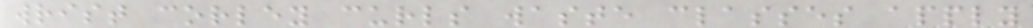wrist corley curls waste classes apply
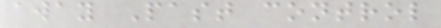away Past control
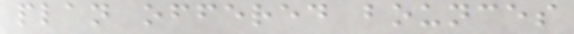plan offered bounces
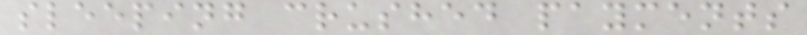sleeping crushed payments
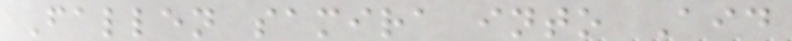Fallen samira into Aid
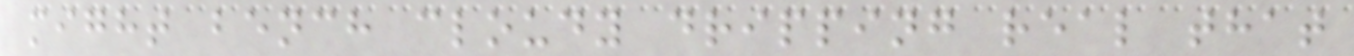might bench cloudy dripping real that
